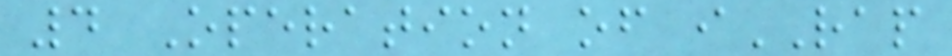4 Operation of iRAP
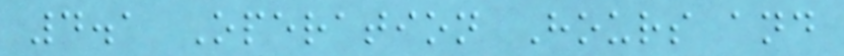4.1 Operation Hours and
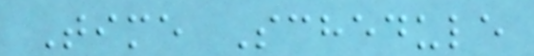Time Schedule
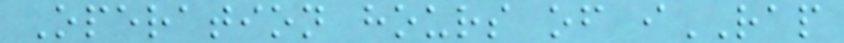Operation hours of iRAP
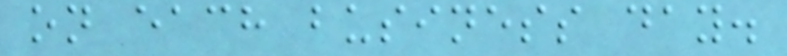on each business day.
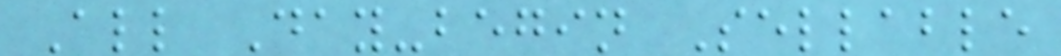All Day-begin Sellable
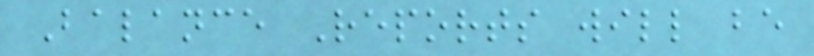Balance Reports will be
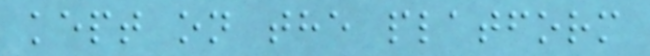kept on the platform
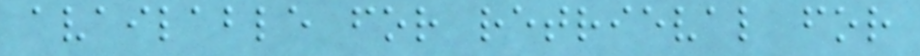available for retrieval for
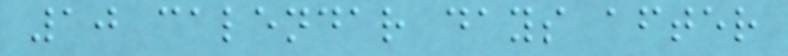10 calendar days after
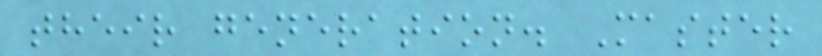their generation. Master
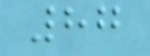87
